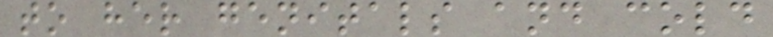to her genitals and cold
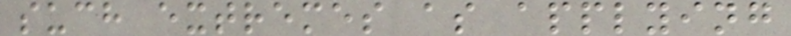such extremes as applying
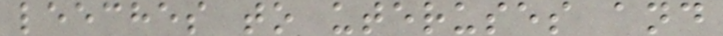leeches to uteruses and
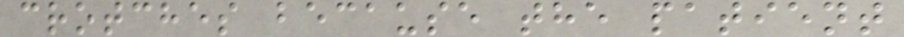crotches because the patient
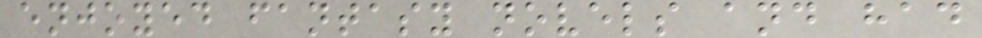enjoyed fantasy novels and had
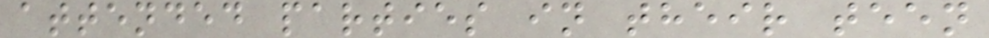attended parties in their teen
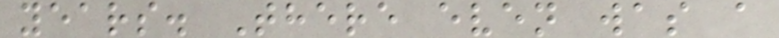years. There even was a
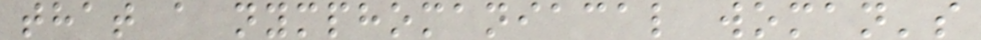that a nymphomaniacal woman's
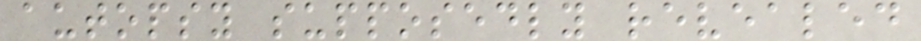autopsy supposedly revealed
